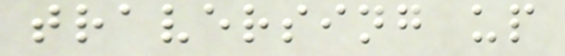traversing up
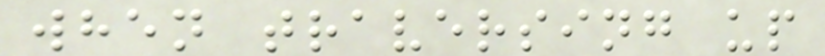when traversing up
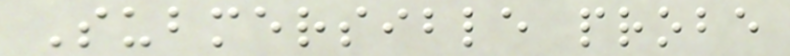Submersible probe
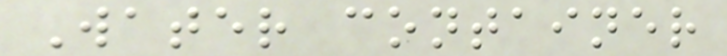Water container
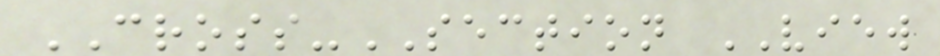CROSS-SECTION VIEW
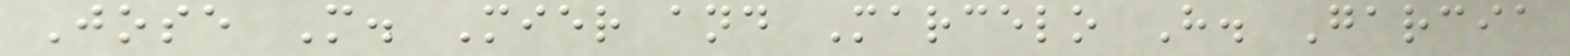Jose M. Mier and Marcelo H. Garcia
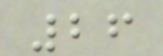26
